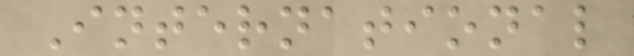International
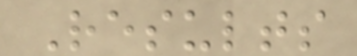Results
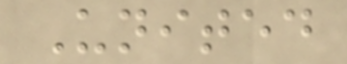United
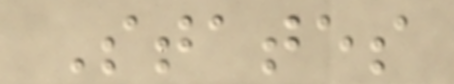States
